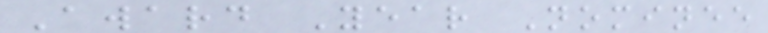Award Year Nominee
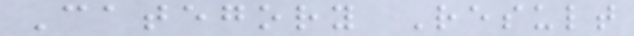Category Result
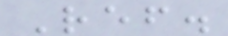Ref.
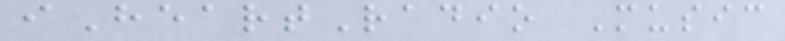iHeartRadio Music
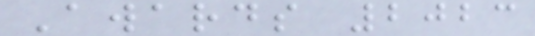Awards 2023
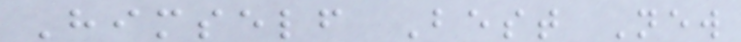Himself Best New
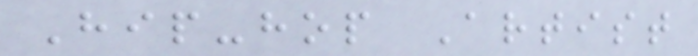Hip-hop Artist
